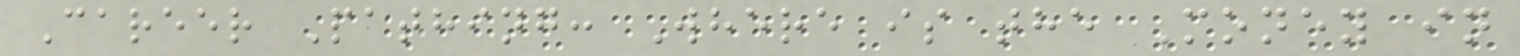Career Pathing: Where is the Money in
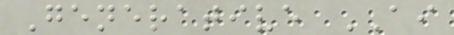Generative AI
